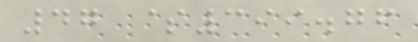47 $399.76
